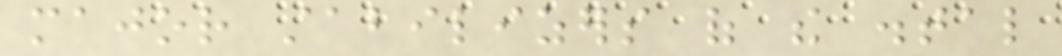major stabilizers of the distal
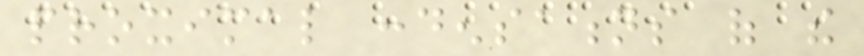proximal condensations of the
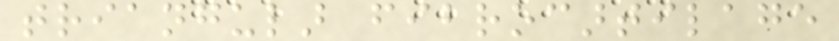triangular fibrocartilage
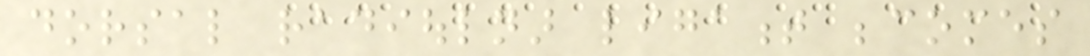dorsal radioulnar ligament becomes
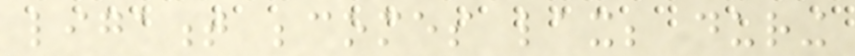ligament becomes lax; during
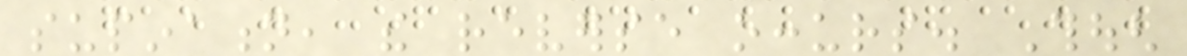supination, the reverse occurs. Though
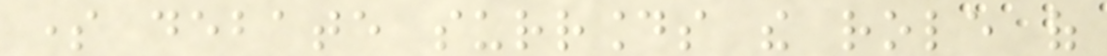some debate surrounds the role of
